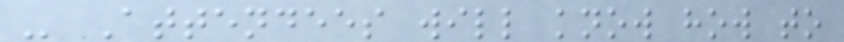- Attendees will know how to
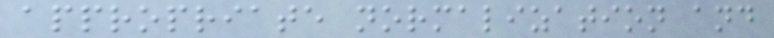appropriate normalization and
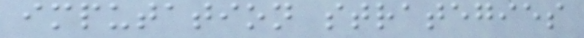imputation strategies
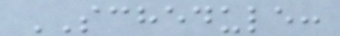SCHEDULE:
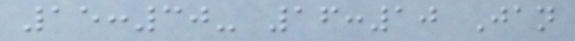15:30- 16:10 Jan
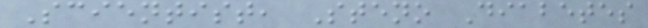Scientist, Steno Diabetes
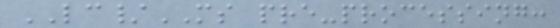LC/MS pre-processing:
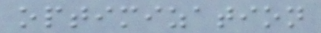optimization
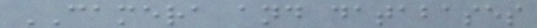CAMERA and databases
